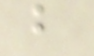b
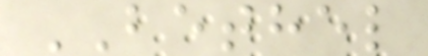BETHEL
